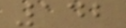142
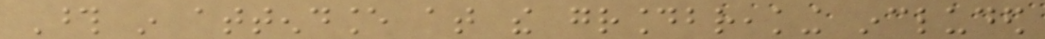Those in attendance at the groundbreaking included
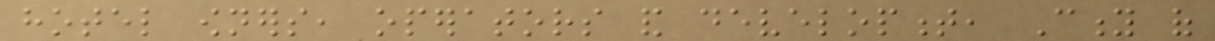hotel owners, operators and development, City of
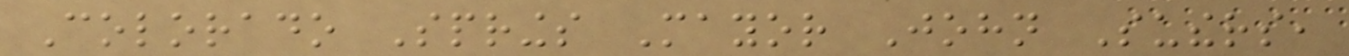Colorado Springs Mayor John Suthers,
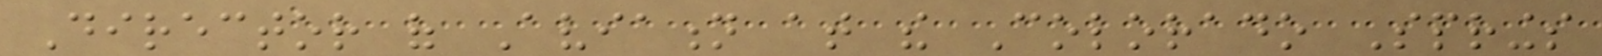Director of Aviation at the Colorado Springs
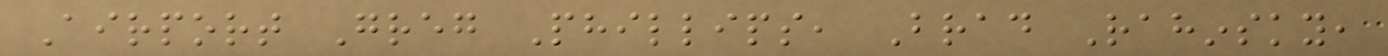Airport Greg Phillips, Brad Rahinsky,
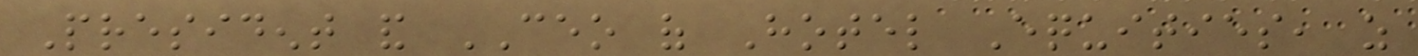President and CEO of Hotel Equities, as
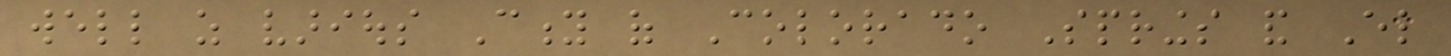well as various City of Colorado Springs and El
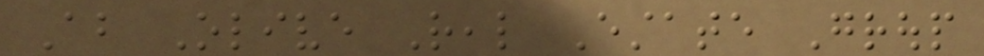About Olive Real Estate Group
